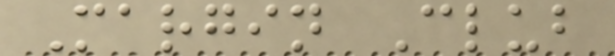Margin Club
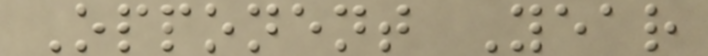Opponent Year
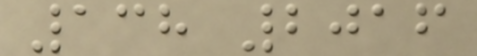138 2016
